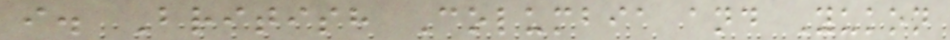i. British Columbia and Yukon
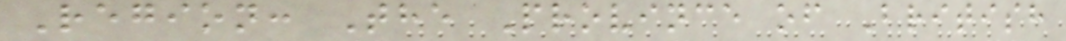Region: The Province of British
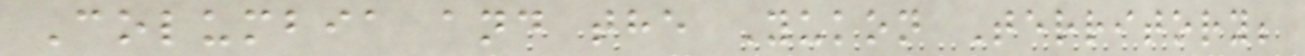Columbia and the Yukon Territory;
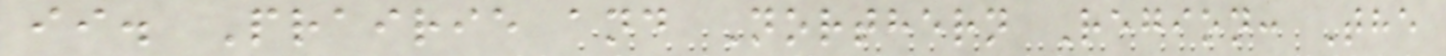ii. Prairie and Northern Region: The
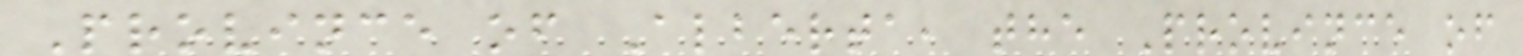Province of Alberta, the Province of
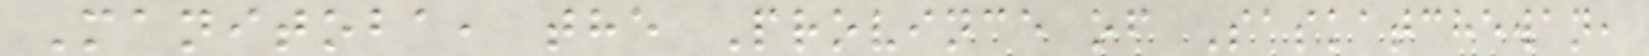Manitoba, the Province of Saskatchewan,
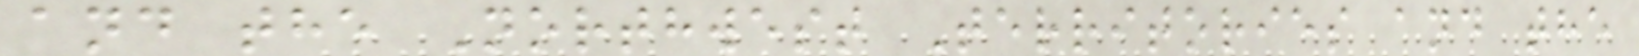and the Northwest Territories and the
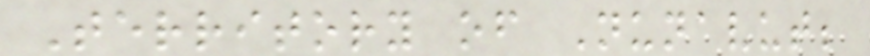Territory of Nunavut;
